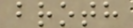broth
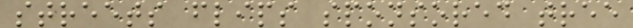streets flips sponsored tree
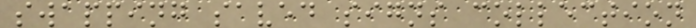swapping saved signs collection
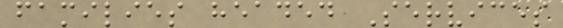families headed Services
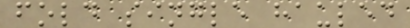fold single hauled
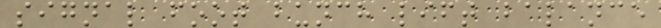signal foot bunch lift balance
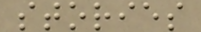stories
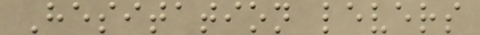Hesitation levers
